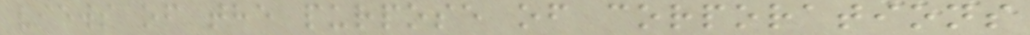views of the purpose of corporations
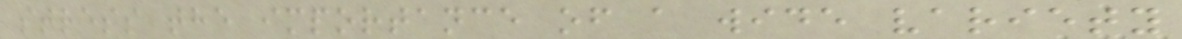stress the importance of a wide variety
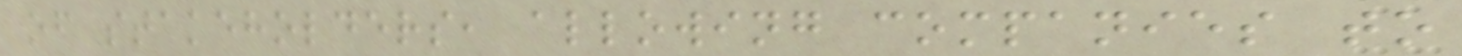of stakeholders, allowing companies to
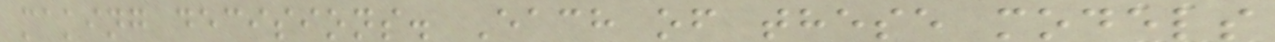making decisions. Each of these models
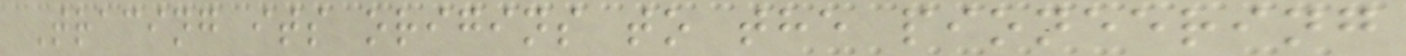Tracing its origins to the pioneering
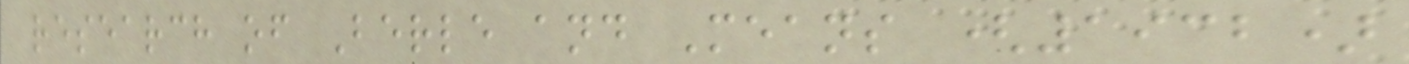research of Berle and Means (1932)
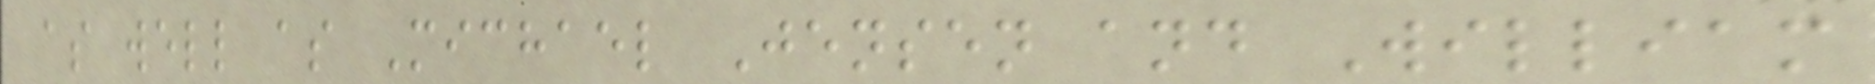as well as Michael Jensen and William
